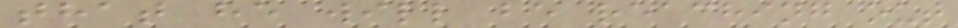that he will be reaching out
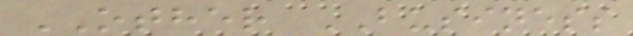OTHER BUSINESS
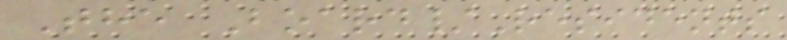The Board/Residents
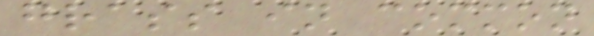grass in common
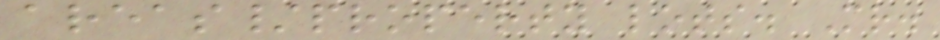areas/property lots. Mr.
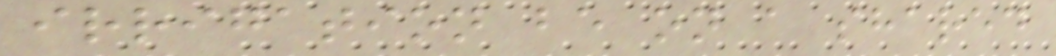irrigation be on a shared
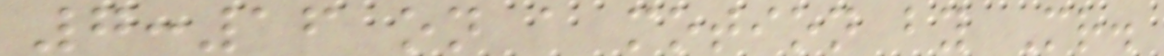7:16 on a motion by Mr.
